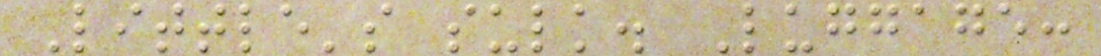Little's sulk. Luggage:
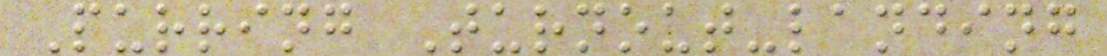Purring Turnout-landing
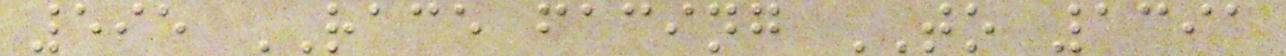595 RACE facing TO 1391
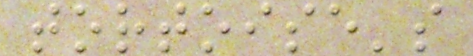tortoise's
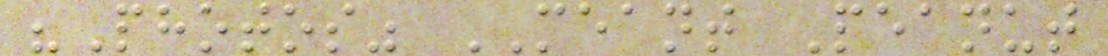"Photos" MEANT Peanut
